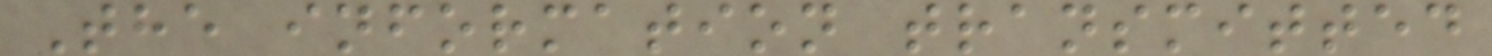The information transmitted
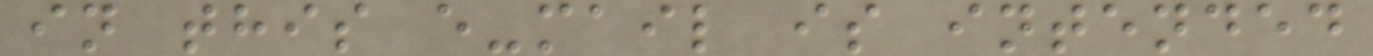in this e-mail is intended
